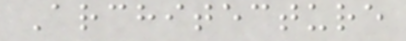Architecture
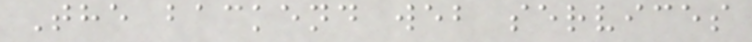The backend web services
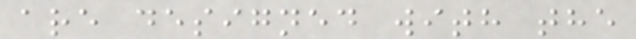are designed with the
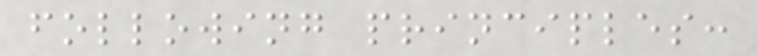following principles:
